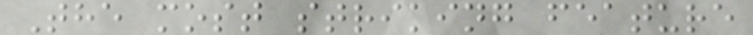The most striking feature
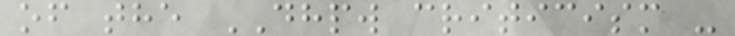of the DHPW criticism -
